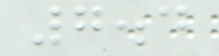7.4
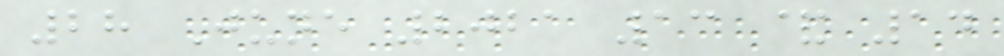28 June 2021 13 & 14
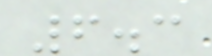6.3
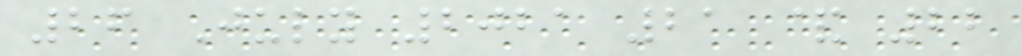26 July 2021 21 & 22
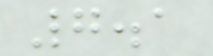7.1
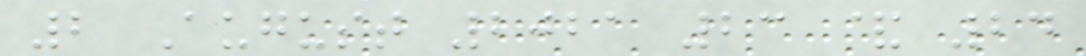2 August 2021 23 & 24
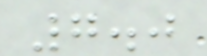7.0
